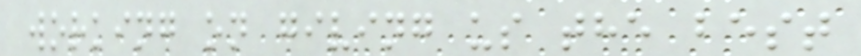working on giving us the best
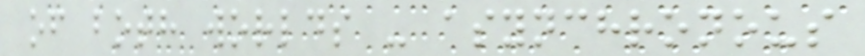of both worlds - asynchronous
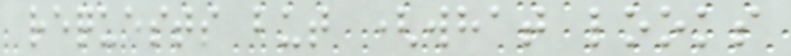requests but (what looks
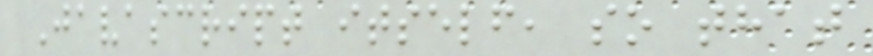Javascript itself, so that
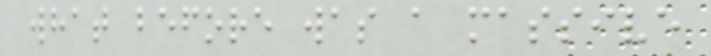what before was a massive
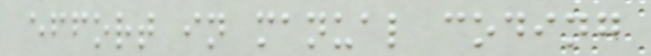effort in manual coding
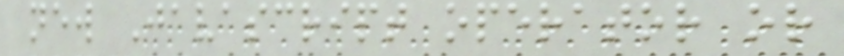new Javascript operator or
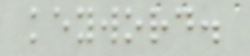keyword.
